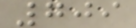709
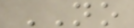NO
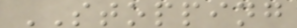STOPPING
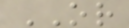OR
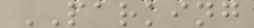PARKING
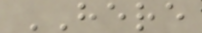HERE
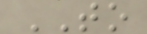TO
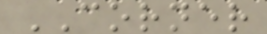CORNER
